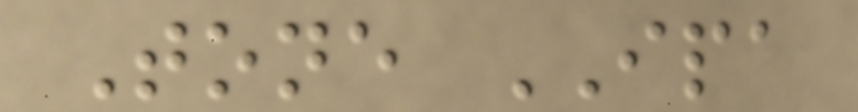Tone IPA
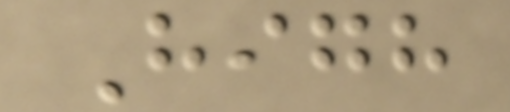High
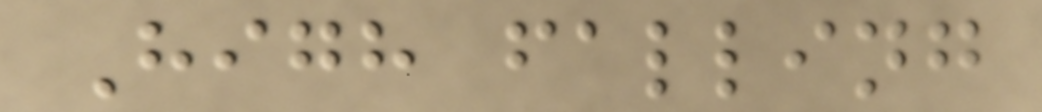High falling
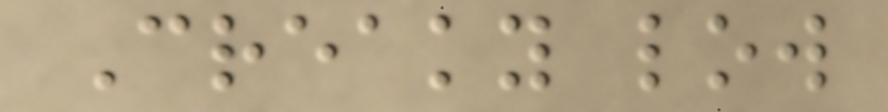Creaky low
